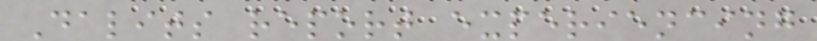Dalits report experiencing
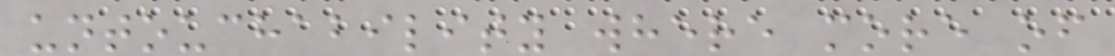untouchability where more of
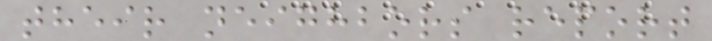their neighbors report
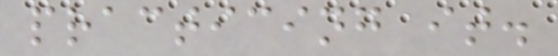practicing it.
